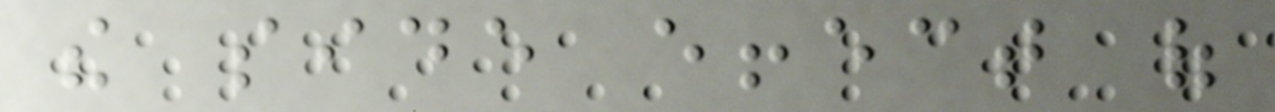the side effect of
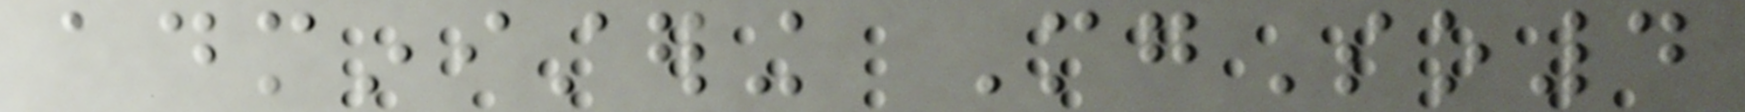administering MgSo4
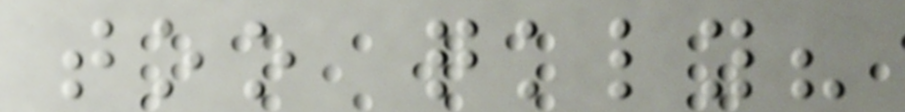too quickly?
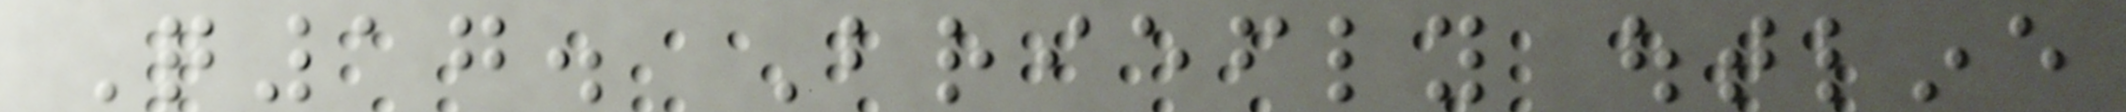Q17. Briefly outline
